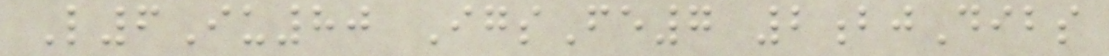L6Iu80 IgsFe7 2bjDibs
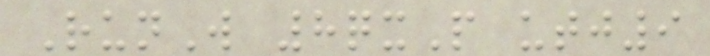RunW 8qxP utj9
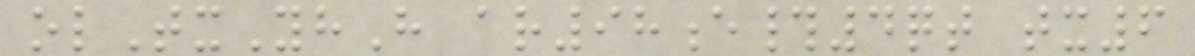olTxYhH ar98e#4qt tx6
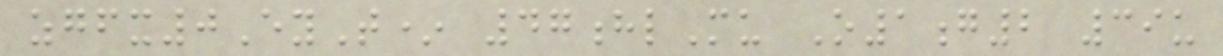zgfx0EyT* 47hlMu O1g2 39u
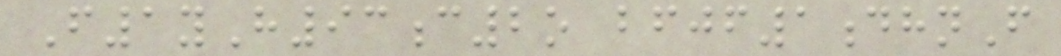F1yH93c2o bfjf1dhnF
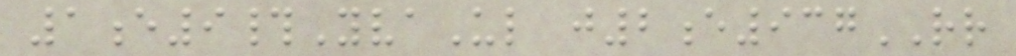1e9#YvaUl j2e937RR
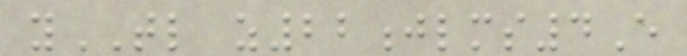yTL z22jlms4E
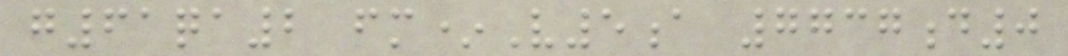g61qa2 fm*V5a 7737d0
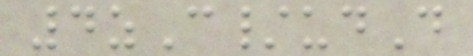4zC/udD
